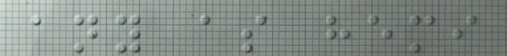any as hemi
